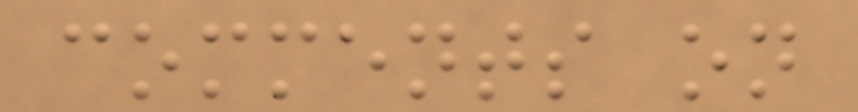comments on
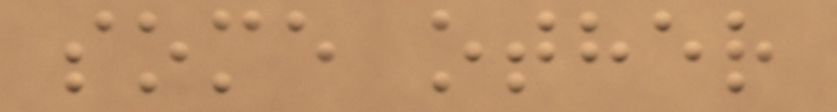some other
